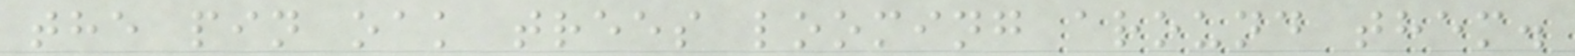the pin oak trees looming around them.
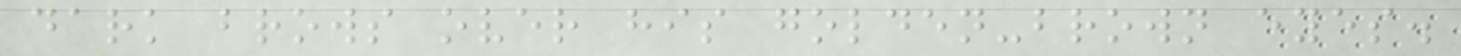dark brows over his golden-brown eyes.
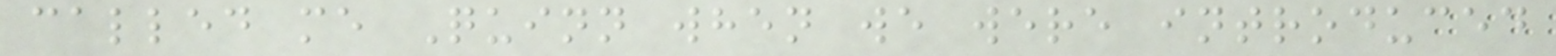called me Quinn when we were introduced
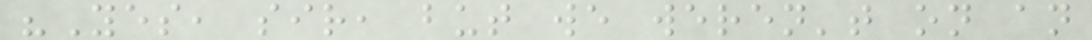"Yes, sir, but we weren't on an
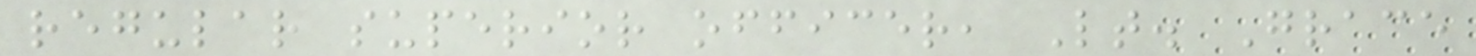regular superior officer, Lt. Grace
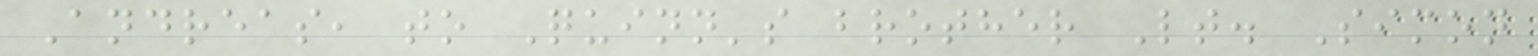Andreas, to Quinn's brother Lt. Simon
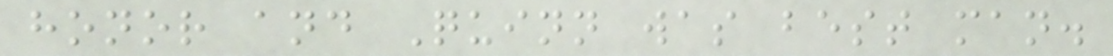honor and Quinn was best man.
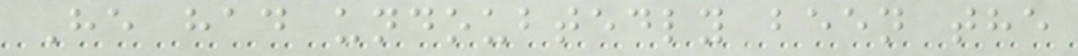He had undoubtedly been the
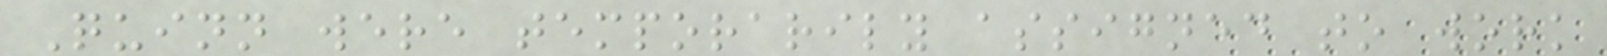Quinn were temporarily assigned to work
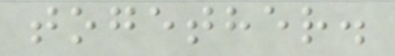together.
